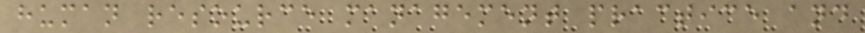human resource management practice and
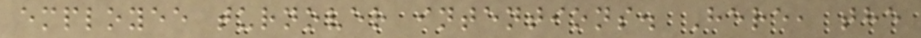employee turnover intentions. Here, the
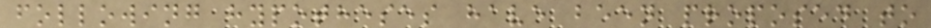following hypotheses have been proposed to
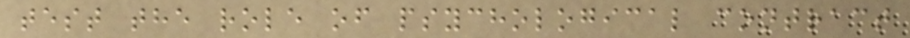test the role of psychological contract
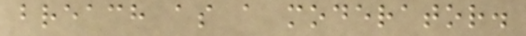breach as a moderator.
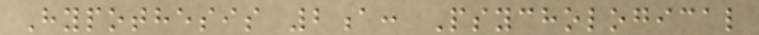Hypothesis 2a: Psychological
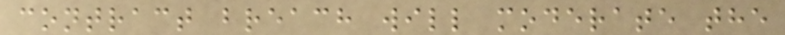contract breach will moderate the
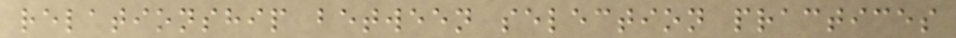relationship between selection practices
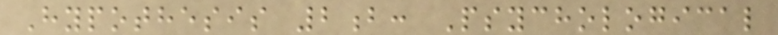Hypothesis 2b: Psychological
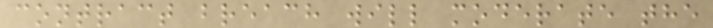contract breach will moderate the
